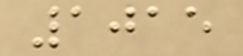1015
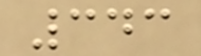343
